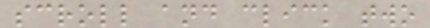scroll and click two
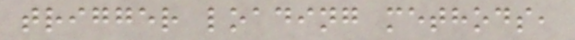trigger loading methods,
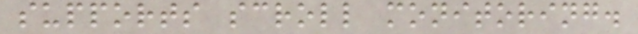supports scroll monitoring.
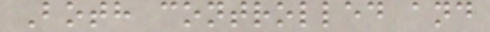Both controlled and
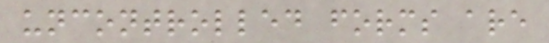uncontrolled forms are
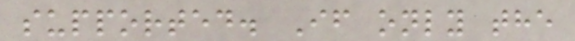supported. If only the
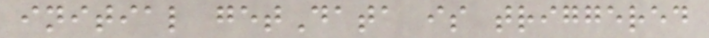initial getData is triggered
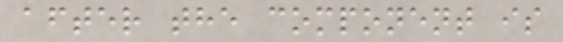after the component is
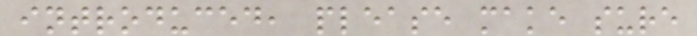introduced, please make sure
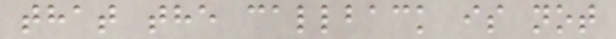that the callback is not
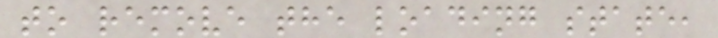to remove the loading state,
